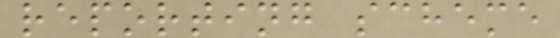reporting scheme
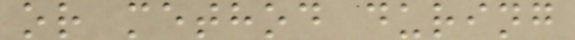or method during
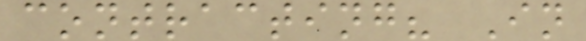contracting? In
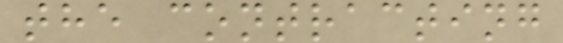the contracting
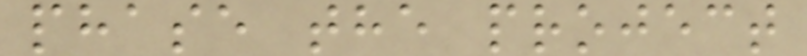phase the project
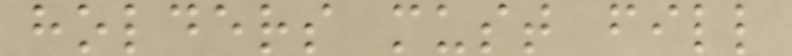holders must fill
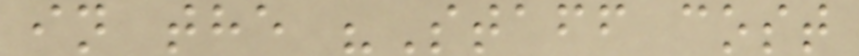in the "Staff cost
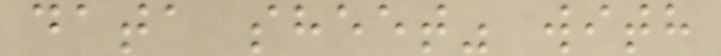data sheet" with
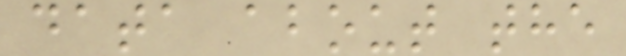data about the
